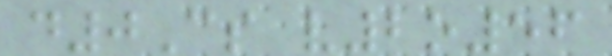d0Cs v2o56
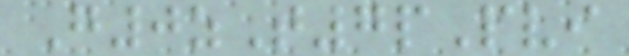G0zT7pPvi
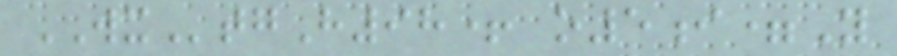WXtgH98+ o5i=Y
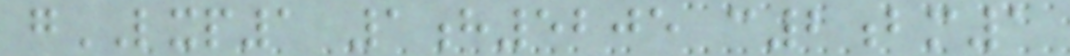gLXP1 1h5205 c2bm1
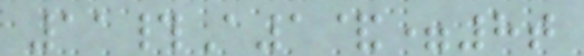11#A1&=8t
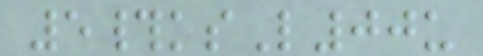5#ksL00u
